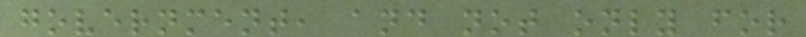government, and not only for
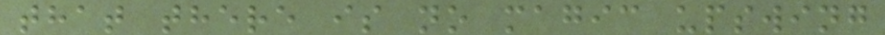that there is no magic upswing
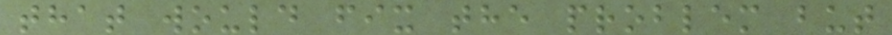that would fix the problem but
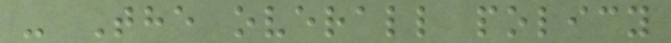- The overall policy
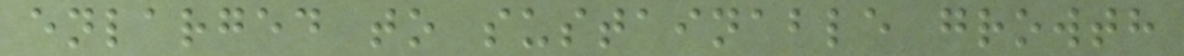enlarged to sustainable growth
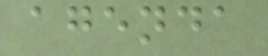agenda
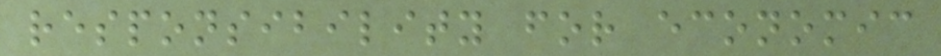responsibility for economic
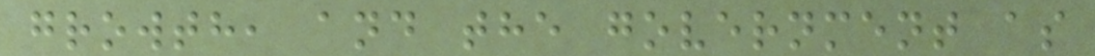growth, and the government as
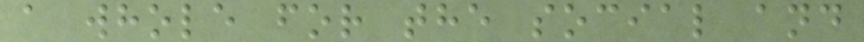a whole for the social and
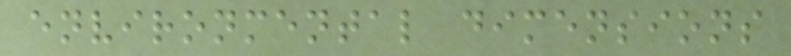environmental dimensions
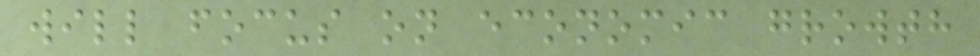will focus on economic growth
